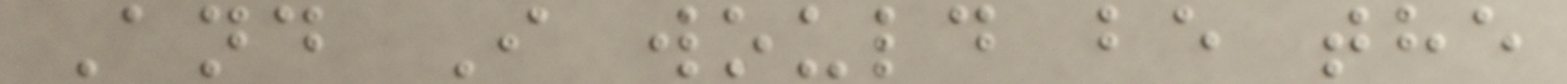And I would be the
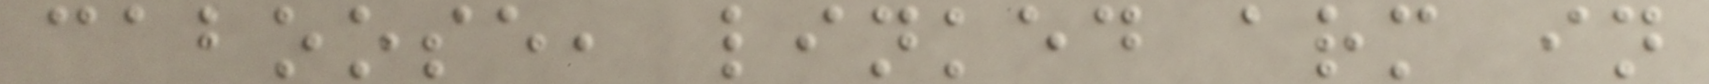caboose, linked arm in
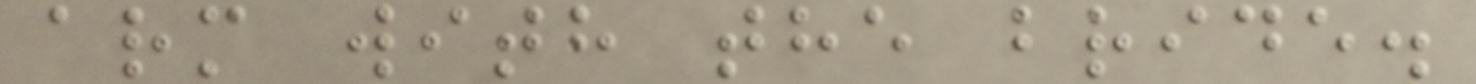arm with the bride.
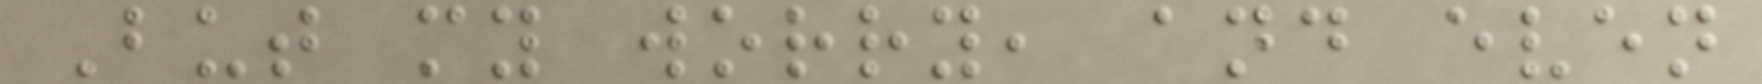But my worry, and even
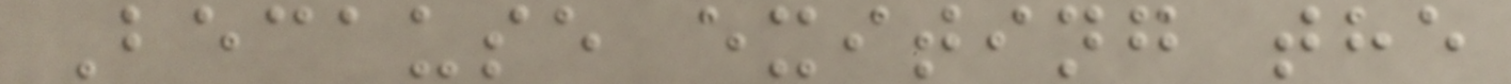Because exiting the
